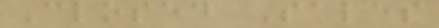Closed Sales
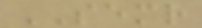SEMR
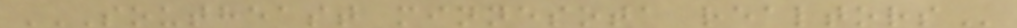SOUTHEAST MINNESOTA REALTORS
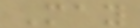May
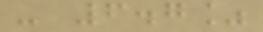- 6.7%
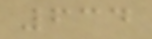634
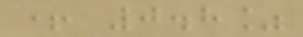+ 0.8%
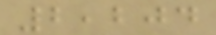2,204
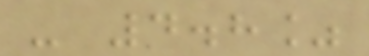- 4.8%
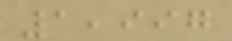1,997
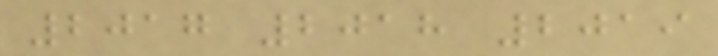2017 2018 2019
